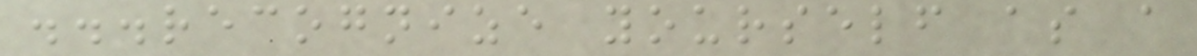...recognize yourself as a
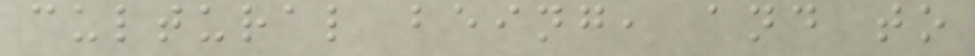cultural being, and to
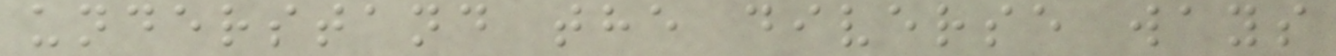understand the diverse ways
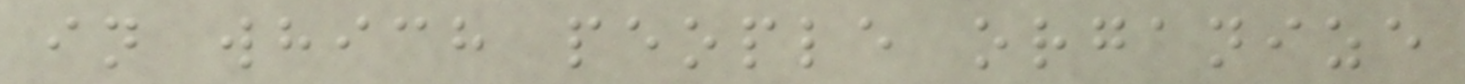in which people organize
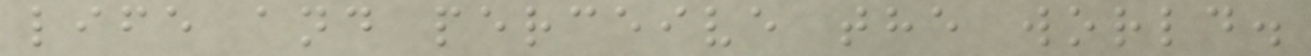life and perceive the world.
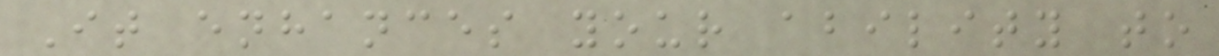It enhances your ability to
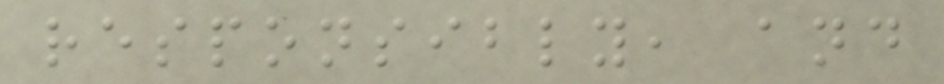responsibly, and
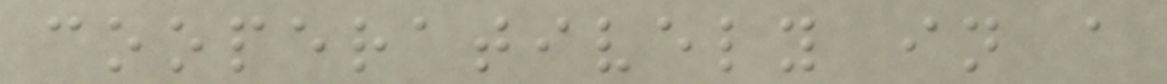cooperatively in a
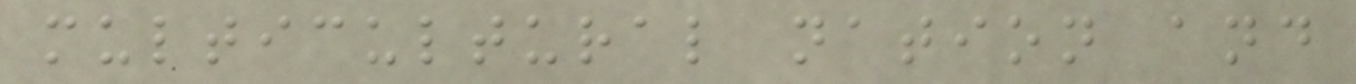multicultural nation and
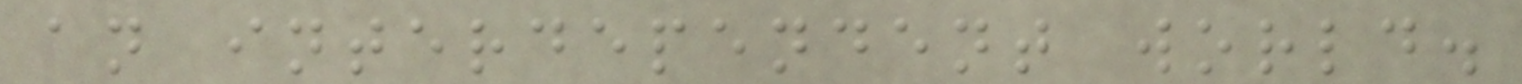an interdependent world.
